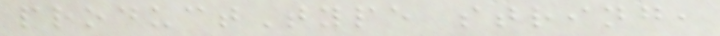productType string,
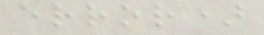error)
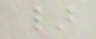}
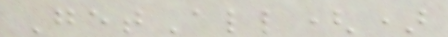GetAll()
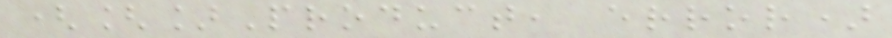([]Product, error)
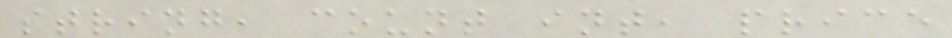string, count int, price
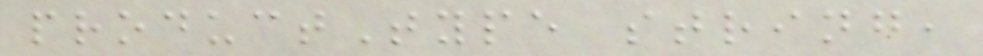productType string,
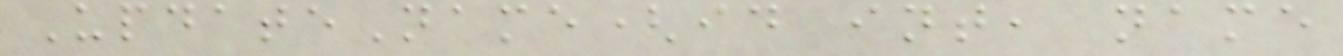UpdateName(id int, name
